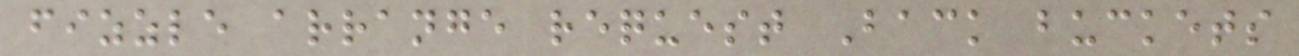fizzle arrange request Back buckets
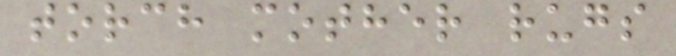torch mother rugs
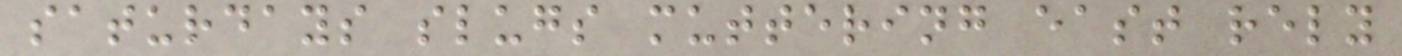saturdays slugs muttering east rely
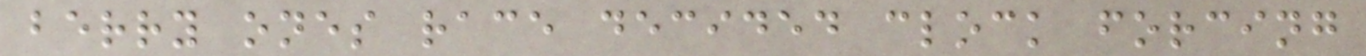berry ones race decided clock forcing
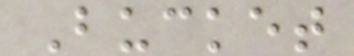Bucket
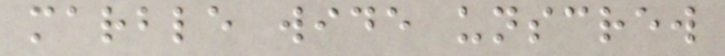marble wide unscrew
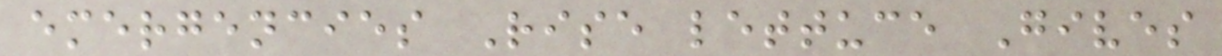emergencies Rise lettuce Gives
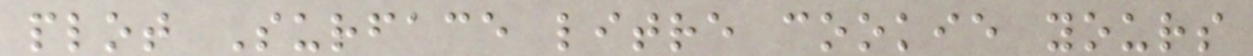plot Surface litre cookie yours
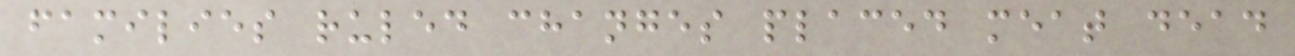families ruled changes placed meat dead
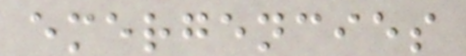emergencies
